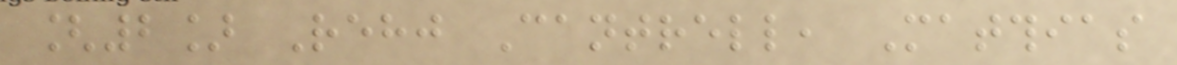[2] Rehj Cantrell, Matthias
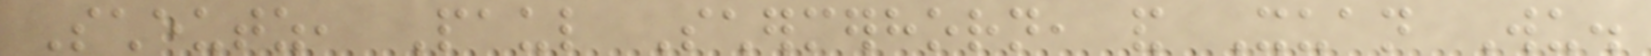Scheutz, Paul Schermerhorn, and Xuan Wu.
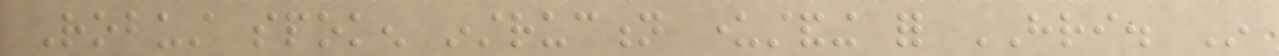Robust spoken instruction understanding for HRI. In
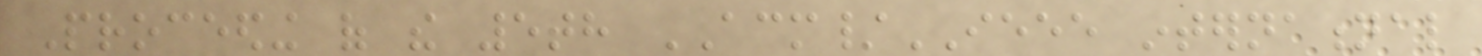Proceeding of the 5th ACM/IEEE international
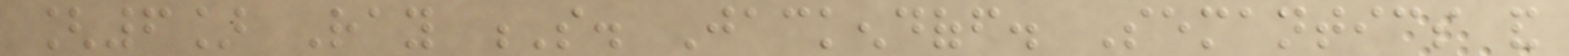[6] Ray S. Jackendoff. Semantics and
